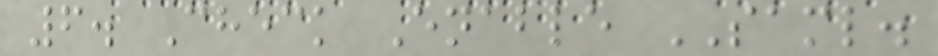6. Check Enable SAML.
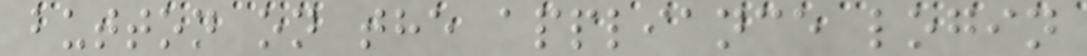button on the appliance login
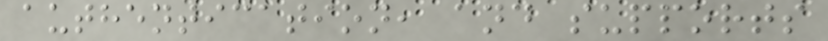authentication, and supports
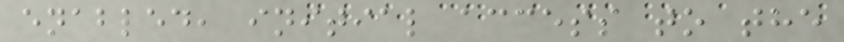enabled, initial access to the
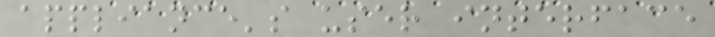appliance's user interface
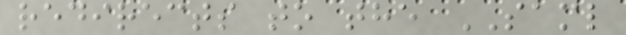redirects to the SAML
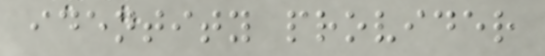identity provider
